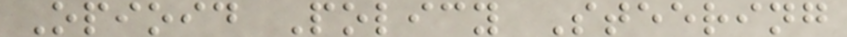Opioid Policy Steering
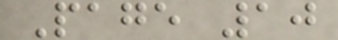Page 10
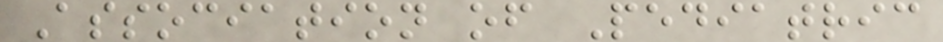Association of Pediatric
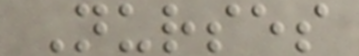Nurses
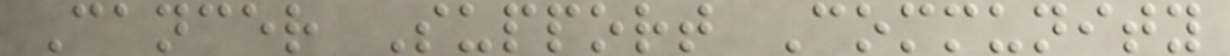Cancer Support Community
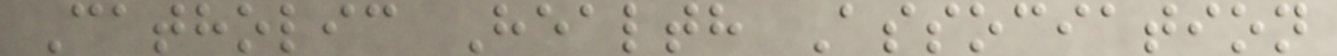Catholic Health Association
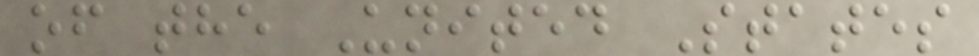of the United States
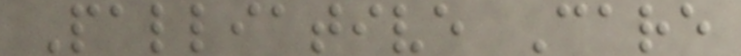Palliative Care
